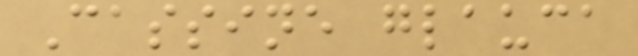Cassine glauca
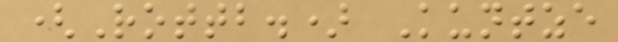(Rottb.) Kuntze
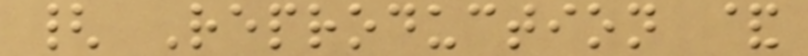{ Reproduction &
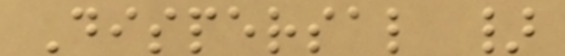Dispersal }
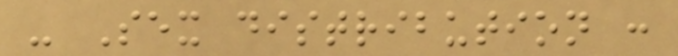- Sex distribution :
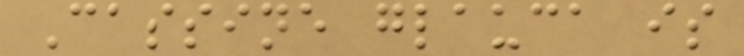Cassine glauca is
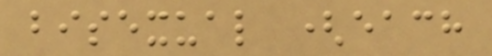bisexual (each
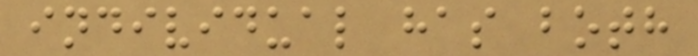individual has both
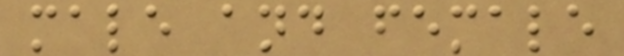male and female
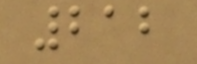212
